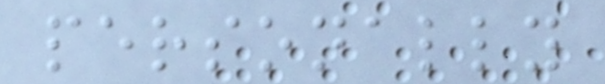personally
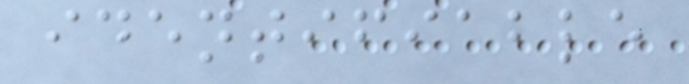identifiable
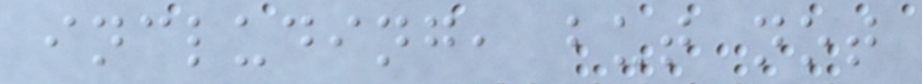including, but not
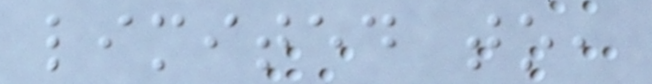limited to,
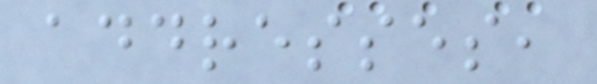addresses,
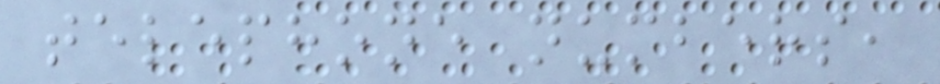telephone numbers,
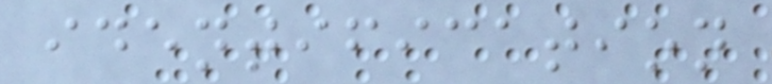identification
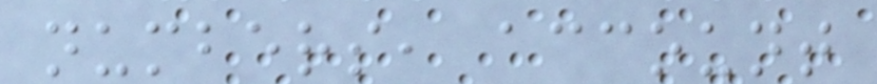numbers, account
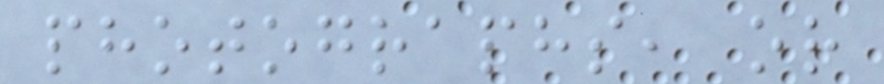photographs, or
